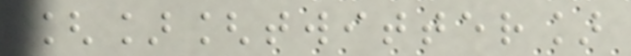[][twitter]
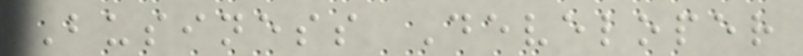Business Developer
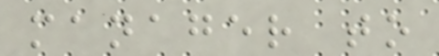manager to
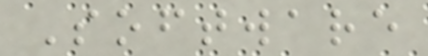Software
